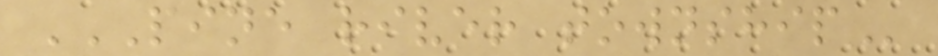PINE RIVER TOWNSHIP
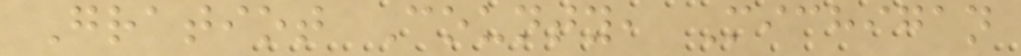Gratiot County, Michigan
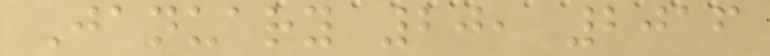January 20, 2016
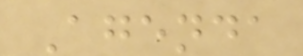Agenda
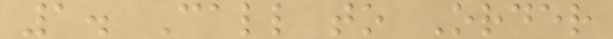1. Call to Order
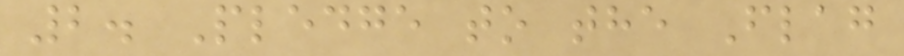2. Pledge to the Flag
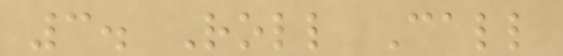3. Roll Call
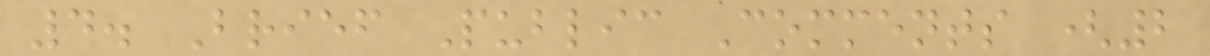4. Brief Public Comments (2
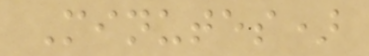Minutes)
